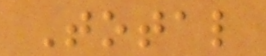Total
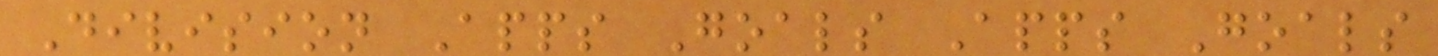Division Apps Goals Apps Goals
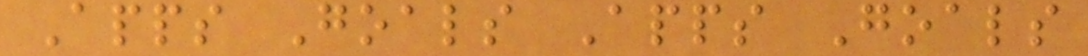Apps Goals Apps Goals
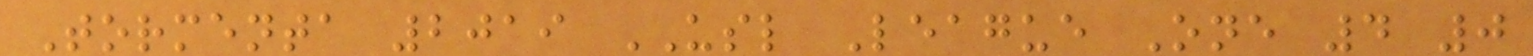Tormenta 2019 USL League One 4 0
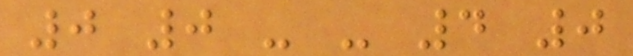0 0 - - 4 0
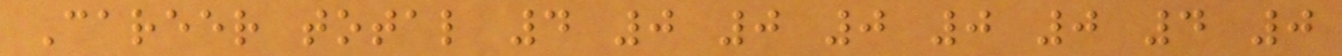Career total 4 0 0 0 0 0 4 0
